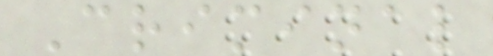Criminal
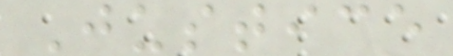Justice
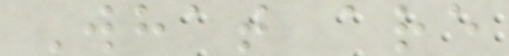What are
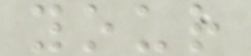your
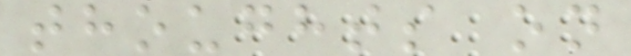thoughts on
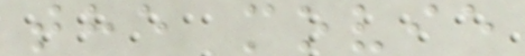the movie
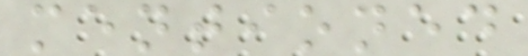mentioned
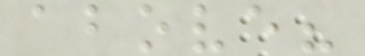above?
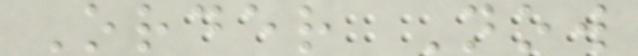Order Now
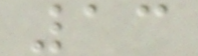13
